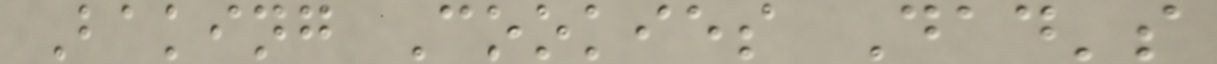Baking Cookies Dad's
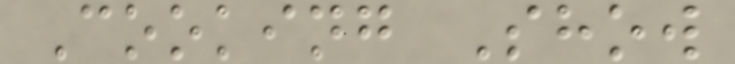Cooking Show
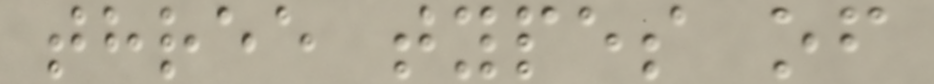three types of
